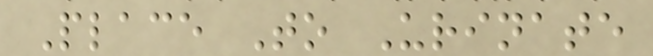Place To Urinate
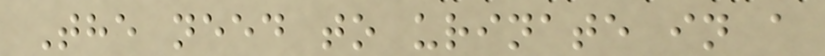The need to urinate in a
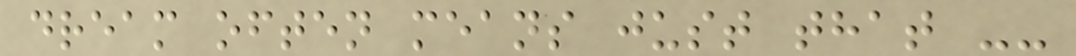dream often means just that --
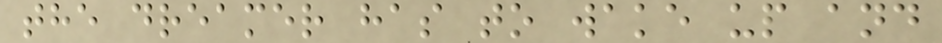the dreamer has to wake up and
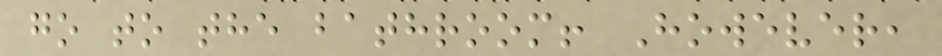go to the bathroom! However,
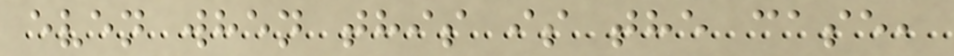even when this is the case,
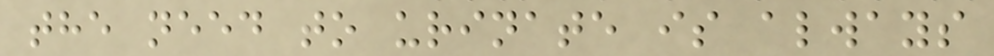the need to urinate is always
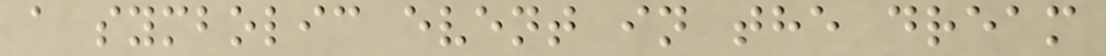a symbolic event in the dream
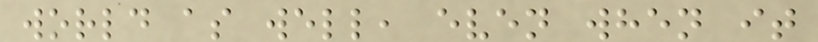world as well, even when it
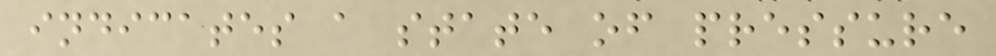indicates a state of pressure
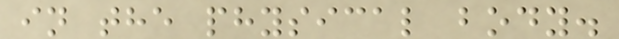in the physical body.
